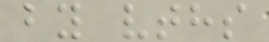by vths
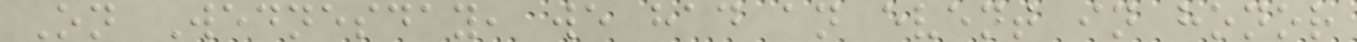On Wednesday, we had an event in honor
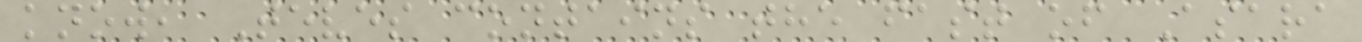know, Teves contains the fast of Asara
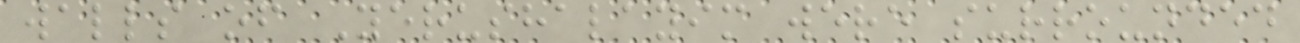walls of Yerushalayim were surrounded
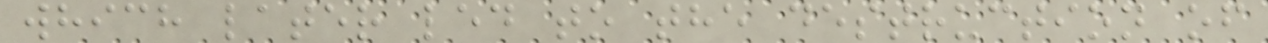which later led to the destruction of
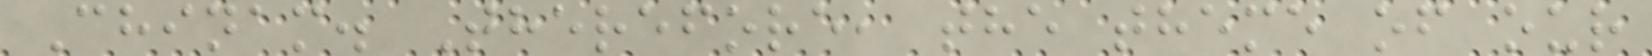Chinam. Therefore, the theme of our
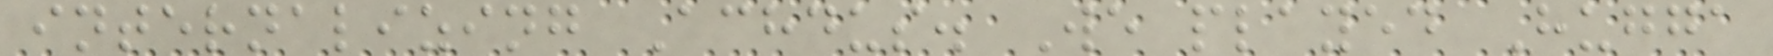internalizing Achdus. We played Hugga
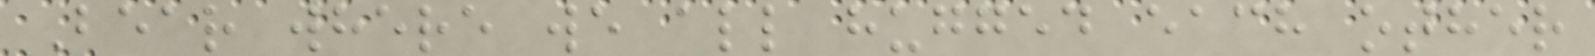Bear where we all hugged each other
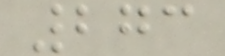273
